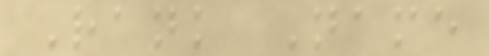Rank Name
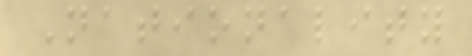Nationality
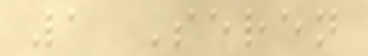1 Seren
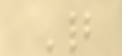Q
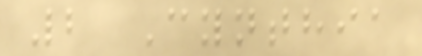2 Cynthia
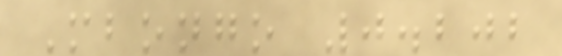Mbongo 0.202
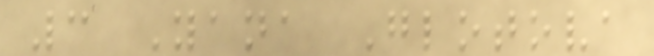3 Yana Glotova
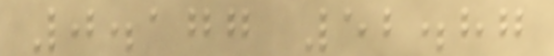0.177 52.87
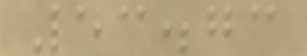53.73
